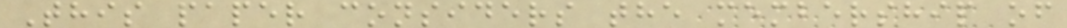This paper considers the membership of
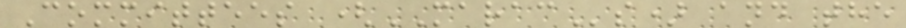Committees (MARACs) and the
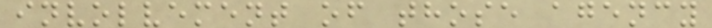involvement of those agency
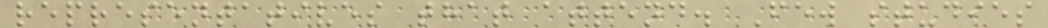representatives that attend. Few studies
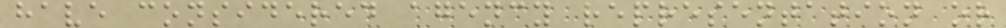have considered agency representation or
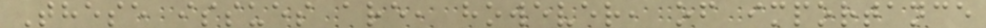These issues are, however, of importance
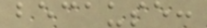because:
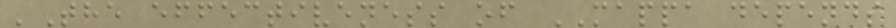'The effectiveness of MAPPA depends
